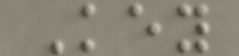Key
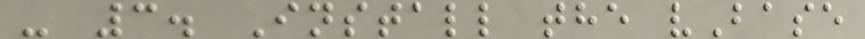- 3. Install the vBase
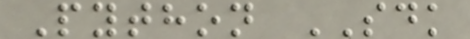Python SDK
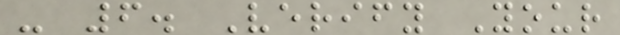- 6. Verify Your
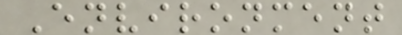Environment
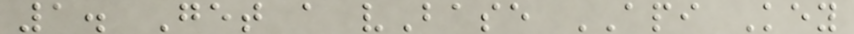1. Get a vBase API Key
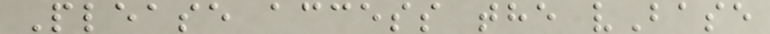Please access the vBase
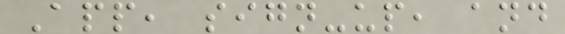App, sign-up, and
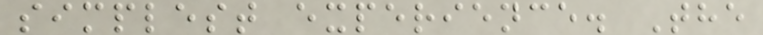simplest experience. The
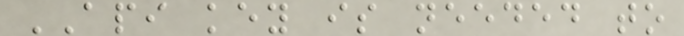API key is needed to
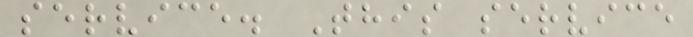service. This service
